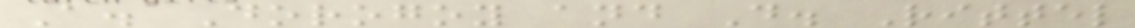A. Dorogoy and D. Rittel
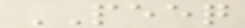PEEQ
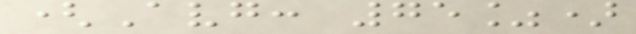(Avg: 75%)
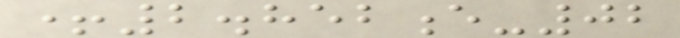+2.852e-02
